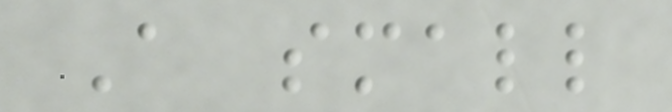A small
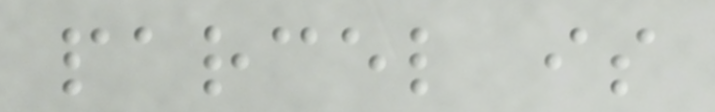parcel is
